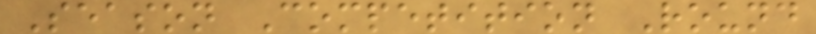Season Competition Round
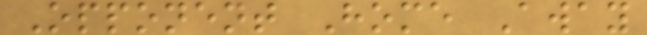Opponent Home Away
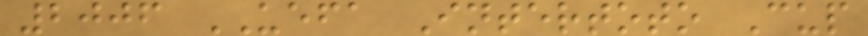2006 UEFA Intertoto Cup
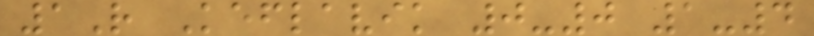1R Keflavik 0-0 1-4
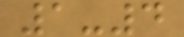1-4
